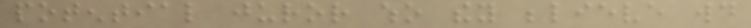potential juror who they believe would
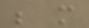be more
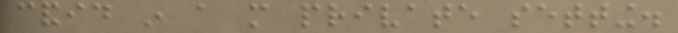candid in a more private setting.
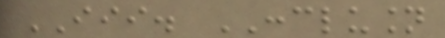III. CONCLUSION
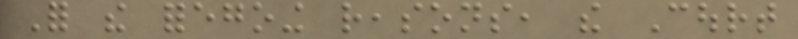For the foregoing reasons, the Court
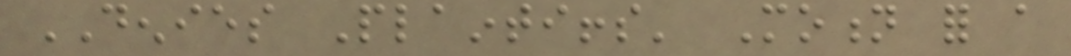DENIES Plaintiffs' Motion for a
